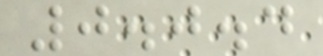0.0.4
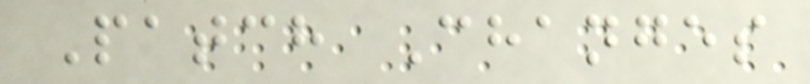Patch Changes
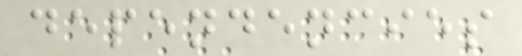dependencies
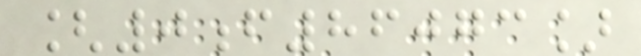[0f86073]
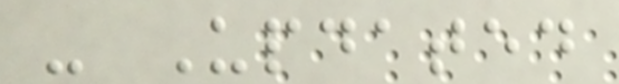- Updated
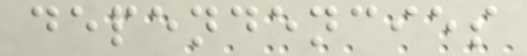dependencies
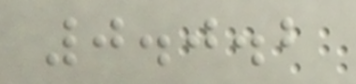0.0.2
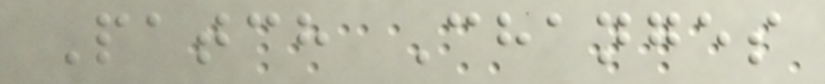Patch Changes
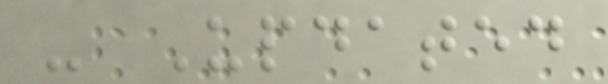- Updated
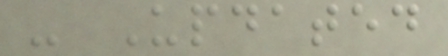- Updated
